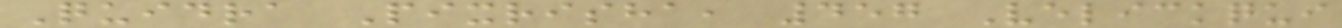Quidra Pixrisha, 457 Velickqui
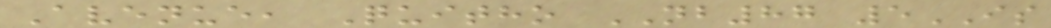Avenue, Quitho NB87 5IS
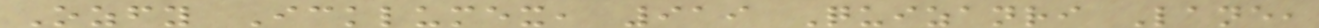Ozfy Icklumex, 919 Quizanri Lane,
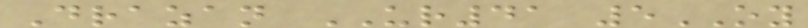Drazan UR41 5OY
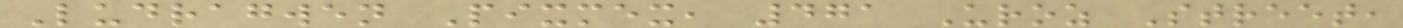Ludragwen Pixmex, 471 Uroz Street,
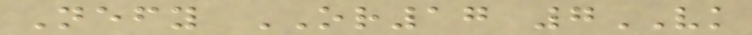Nefy OR17 7VK
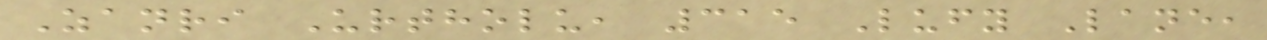Zanri Urtholu, 315 Lufy Lane,
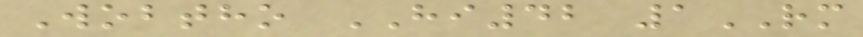Wobtho HI42 1RM
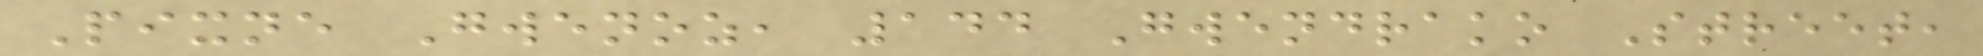Pixne Gwenoz, 144 Gwendrako Street,
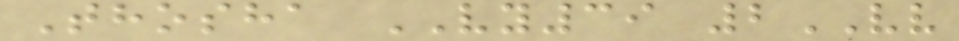Thosha VY39 2VV
